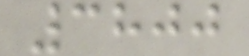3800
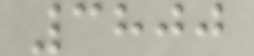3800
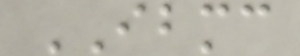IBMC
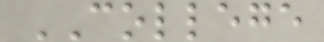COLLEGE
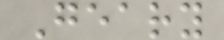Geary
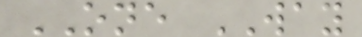ONE WAY
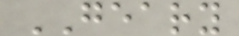GEARY
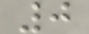0
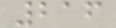216
